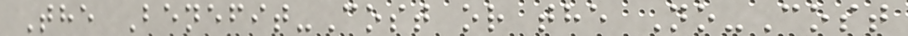The Benefit-Cost or the No-Cost
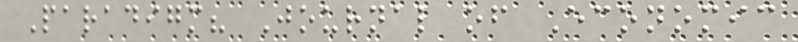Paradigm? Journal of Economic
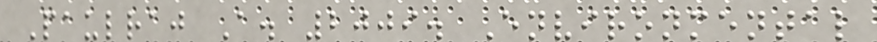Paulraj A. 2009. Environmental
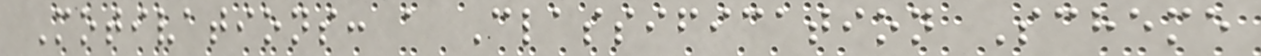Motivations: a Classification Scheme
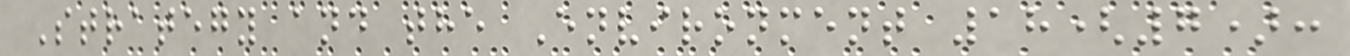Strategy and the Environment 18(7):
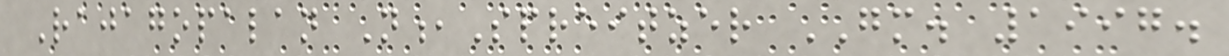Rajagopalan N,Spreitzer GM. 1997.
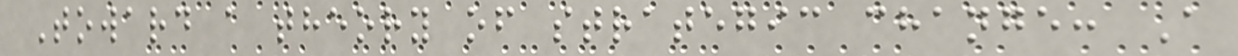Toward a theory of strategic change: A
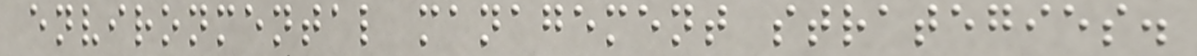environmental management strategies.
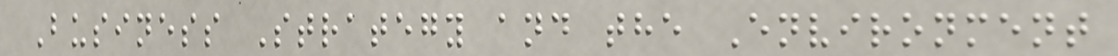Business Strategy and the Environment
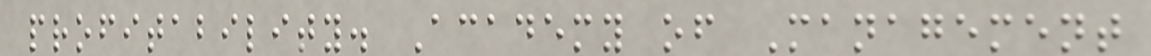profitability. Academy of Management
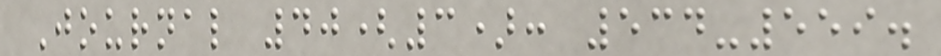Journal 40(3): 534-559.
